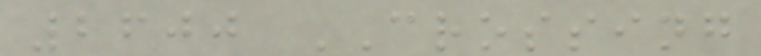2600 CROSSING
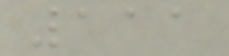111
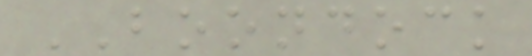BOONDOCK
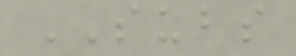SUBS
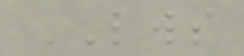LWS
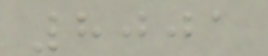8001
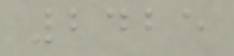2425
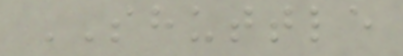SHUTTLE
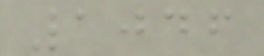1046
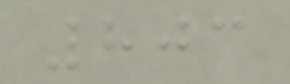803
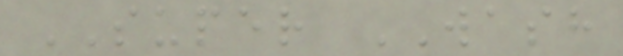SUPER WASH
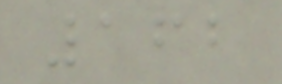162
